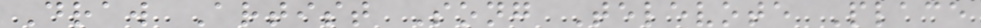Draw Artist Song Televote Place
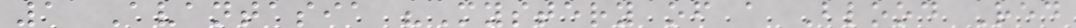1 Avantasia "Mystery of a Blood Red
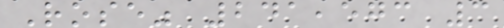Rose" 241,573 3
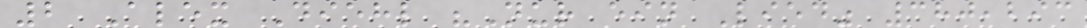2 Alex Diehl "Nur ein Lied" 380,293
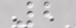2
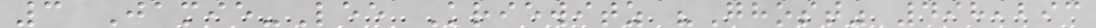3 Jamie-Lee Kriewitz "Ghost" 498,293
